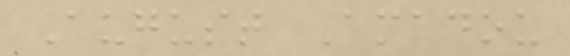August Amadou
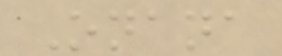Onana
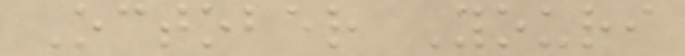October Youri
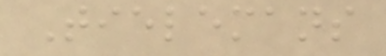Tielemans
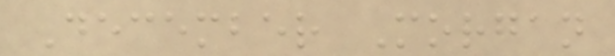December Morgan
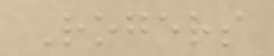Rogers
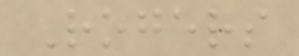Rogers
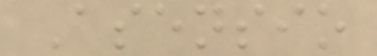Asensio
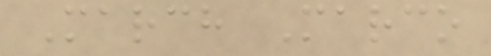March Marco
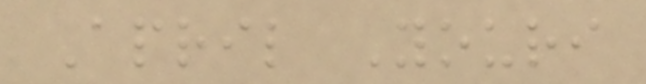April Youri
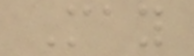May
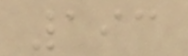193
